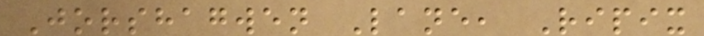Jorshagwen Lane, Ripix
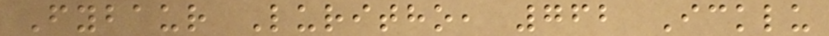Fybaur Luritho, 762 Icklu
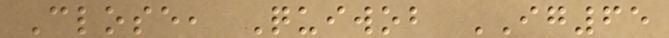Close, Quiwob IG65
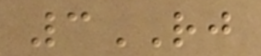3RJ
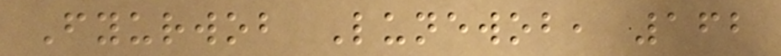Fyurwob Lunewob, 162
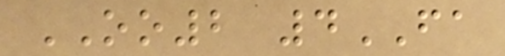OO2 4FA
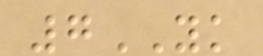7YK
